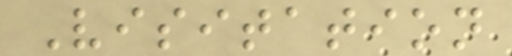Visitation
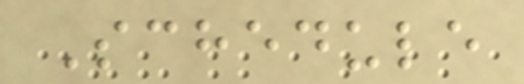Schedule
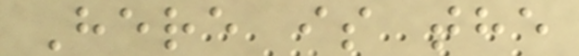Here is the
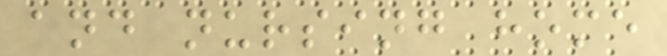and nursing home
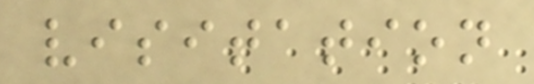visitation
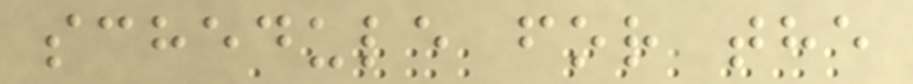schedule for the
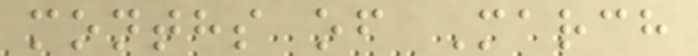months of March
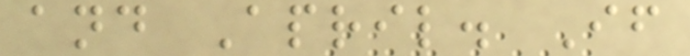and April. If
